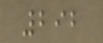292
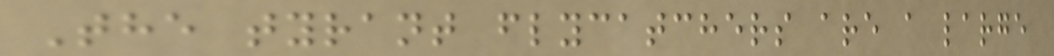The tyrant flycatchers are a large
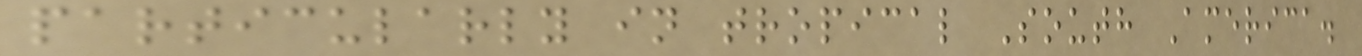particularly in tropical South America.
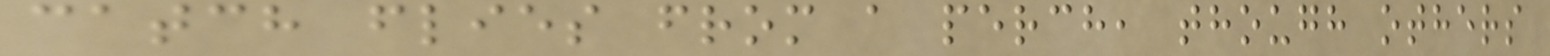catch flies from a perch, though others
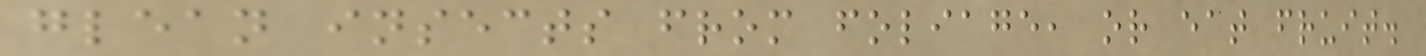glean insects from foliage, or eat fruit.
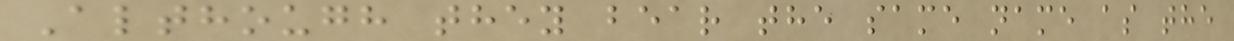Although they bear the same name as the
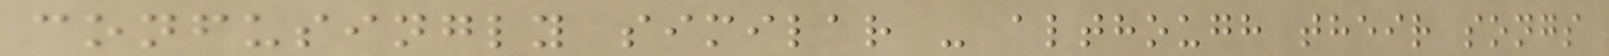confusingly similar - although their songs
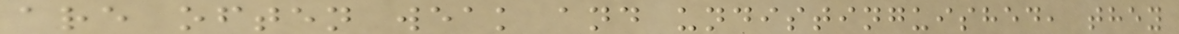are often weak and undistinguished, they
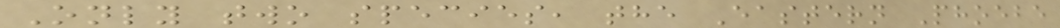Only two species, the Eastern Phoebe
